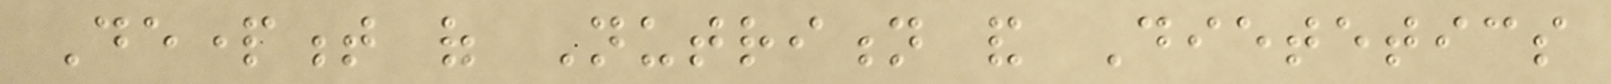Department of Nutrition and Dietetics
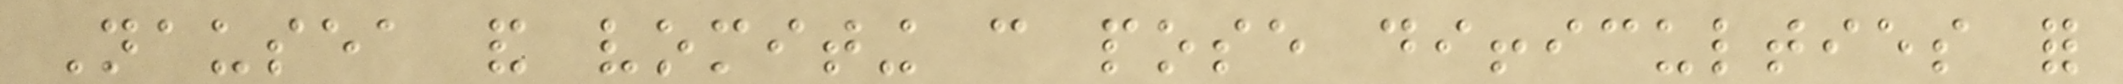Nausea and vomiting can pose difficulties for
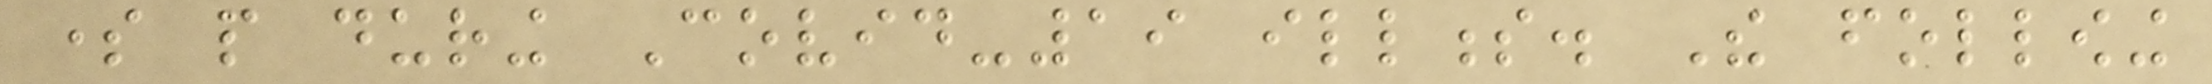some people during Covid-19 illness. The following
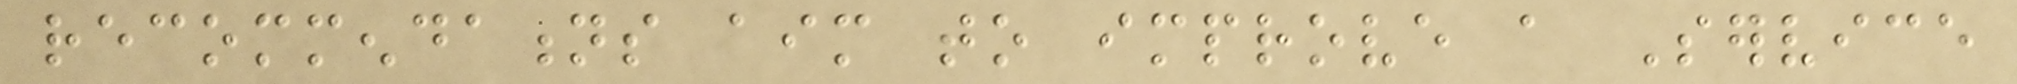recommendations aim to improve a Service
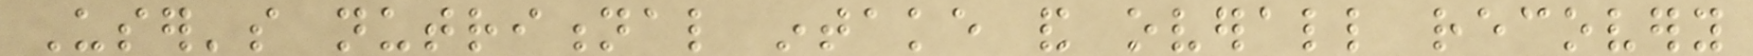User's nutritional intake and overall recovery
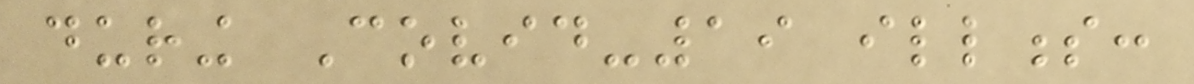during Covid-19 illness:
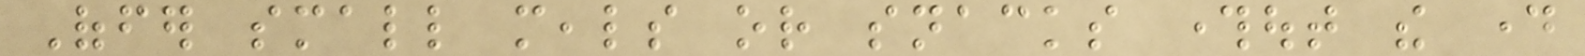Offer small meals or snacks throughout the day
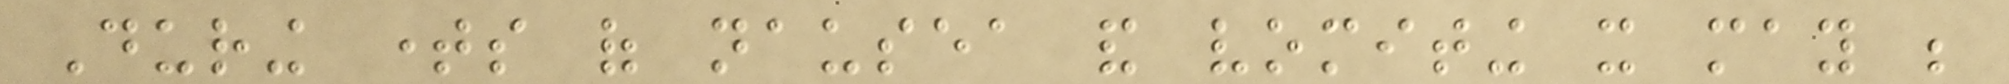During times of nausea and vomiting it may be
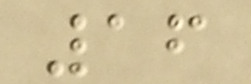16
